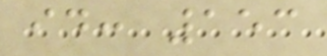id: 153
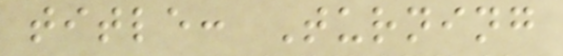title: Turning
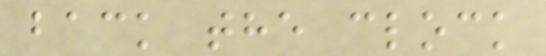back the clock
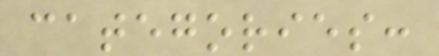categories:
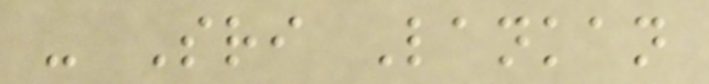- Sri Lankan
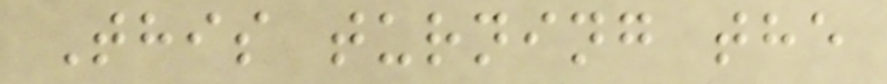This turning the
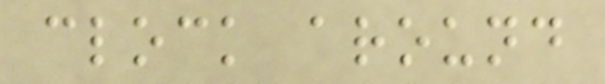clock around
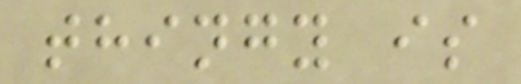thingy is
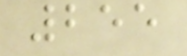255
